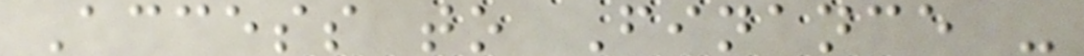Access to Finance -
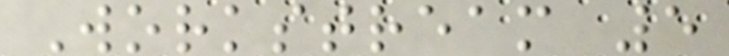Workstream 5
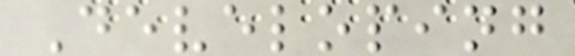Developing
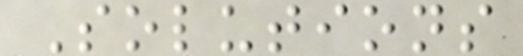Solutions
